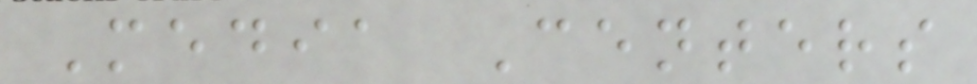Media Centers
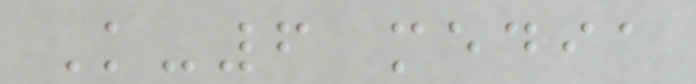K-6 media
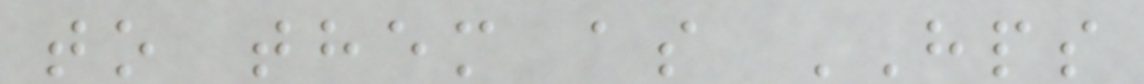to them as HPS
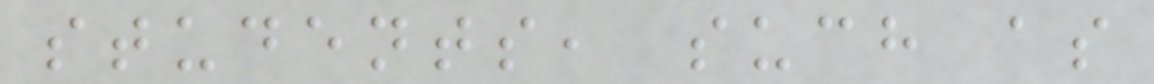students, such as
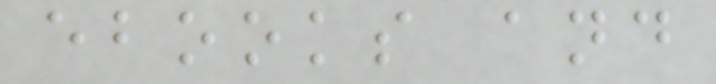ebooks and
